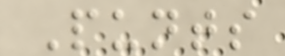Punts
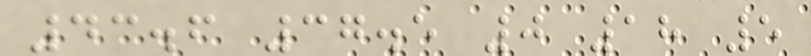43.6 37.5 0 18 5
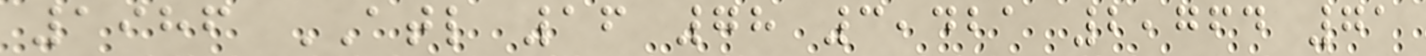1986 ATL 16 78 3,421 2,764 71
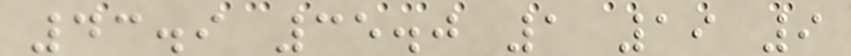43.9 35.0 1 19 9
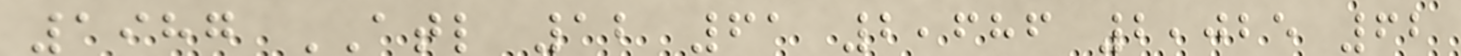1987 ATL 12 61 2,686 2,025 62
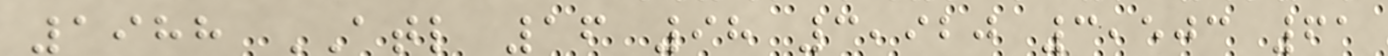1988 ATL 16 98 3,920 3,503 61
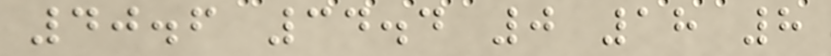40.6 34.4 0 18 8
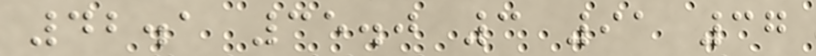42.1 35.0 3 91 37
